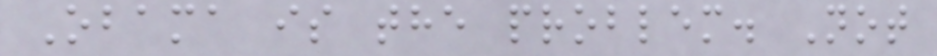Obama is the problem. Not
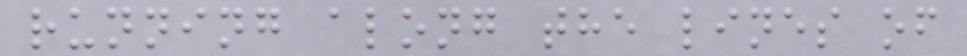running along the lines of
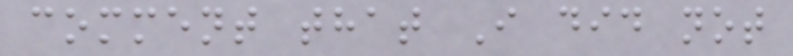comment that I did not
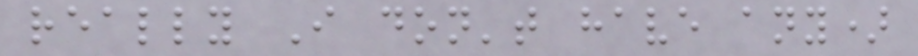really I don't have any)
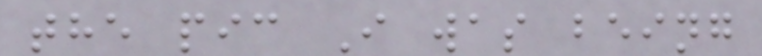the pic I was being
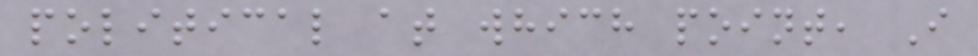political at which point, I
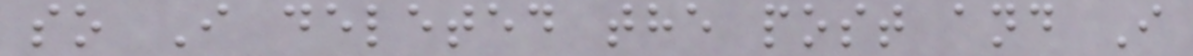so I deleted the post and I
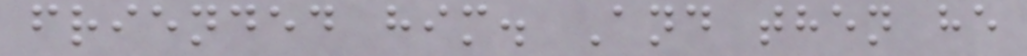friended him. And then he
